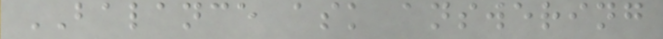BALANCE ask answering
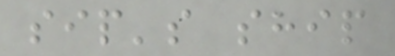sip's ship
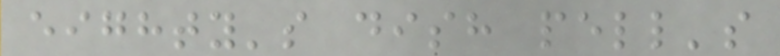eighty's dish pell's
